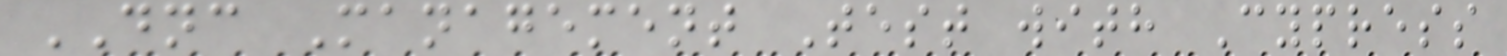DNC Management Test with Cypress
